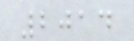2014
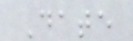Date
